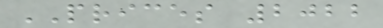PRICES 2022
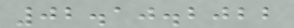02.10.2022
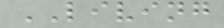LIVING
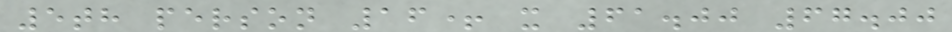5th person 16+ x 61.00 67.00
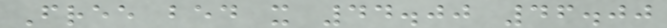Free bed x 44.00 46.00
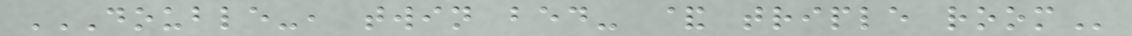DOUBLE-, TWIN BED- & TRIPLE ROOM
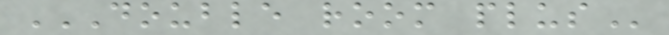DOUBLE ROOM PLUS
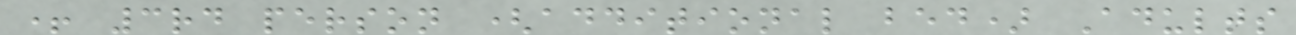+ 3rd person (additional bed) Adults
